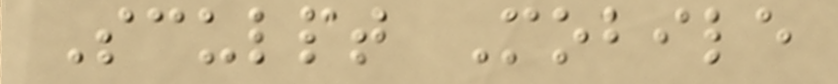Sculpt Mobile
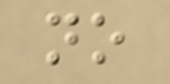no
